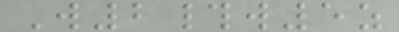W2#w5z
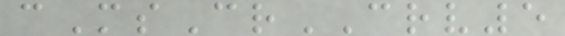cMsCrCRV5
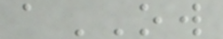aOW
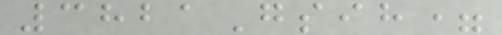3821Gsih=
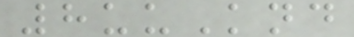8uuKnd
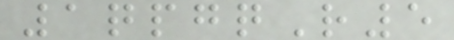1qpgqR5
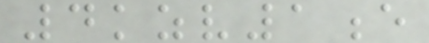4kzv1e
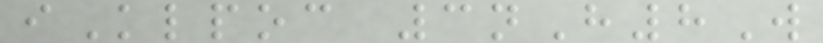iKlpoc 3nH8W
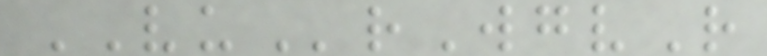VUrWgvR
